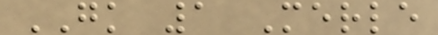GK 1 Merle
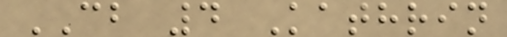CB 4 Kathrin
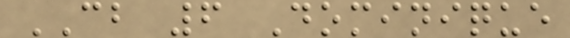CB 6 Dominique
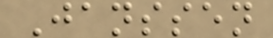Janssen
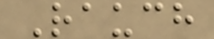Rauch
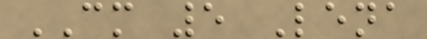CM 5 Lena
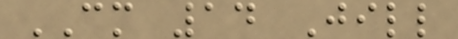CM 14 Jill
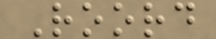Roord
